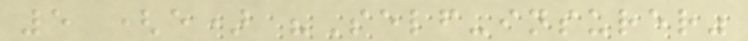5 (e) "Self-insurer"
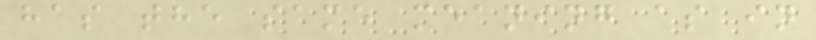has the same meaning as in
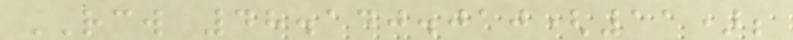RCW 48.140.010(11);
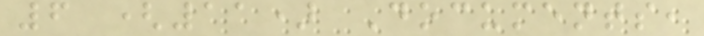6 (11) Documents,
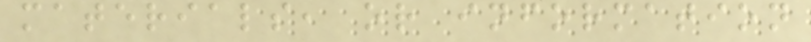materials, or information
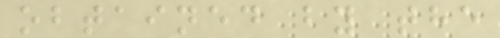obtained by the
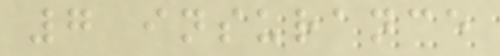7 insurance
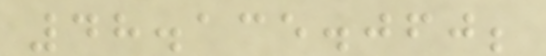48.135.060;
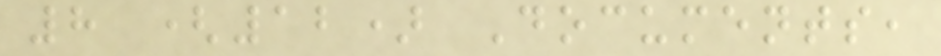8 (12) Documents,
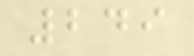249
